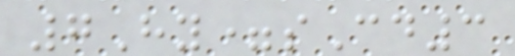7Hy=sCd3
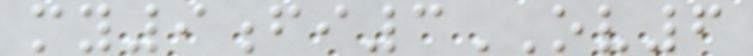my9fi3OV6
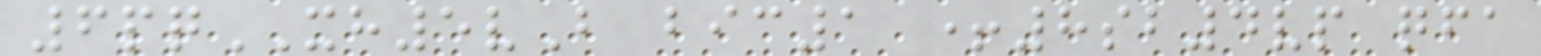6pqXH5vB bic1 +8sb4vp qfa
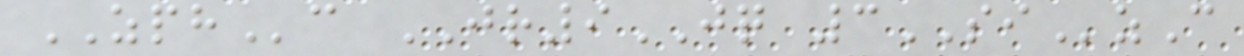ZPHc JR9JQ 3SIzC
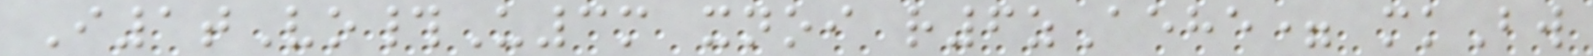I1tVo#U3m xnoi r6zAehe= mkBw
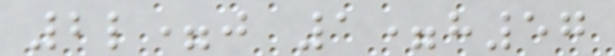2l=j 1=h57
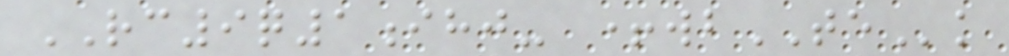RC9q1ihj- +wbTEk
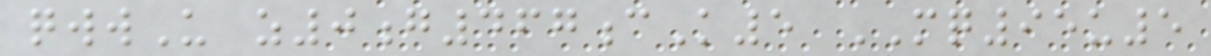qwwU z0g467cK5 MQ95u5
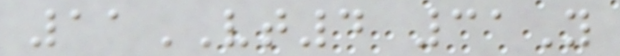11VT4 31Y
